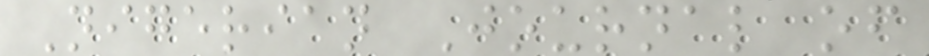Nigerian Journal of
